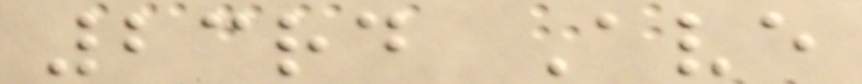23rd Ave
